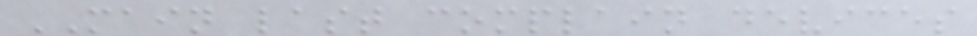MAIN last complain devices
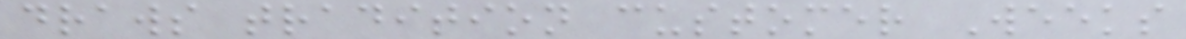draws tradition customer Weeks
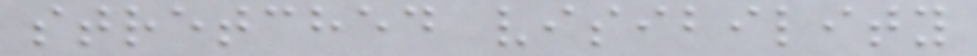stretched visibility
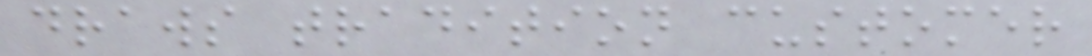draws tradition customer
